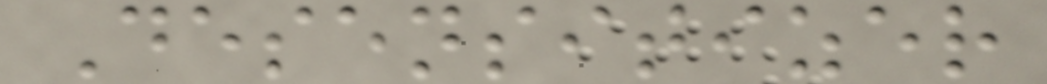Desensitizer
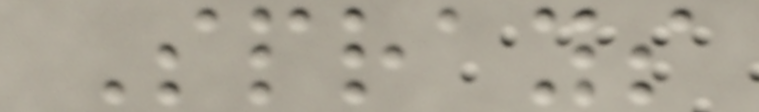Sprays
